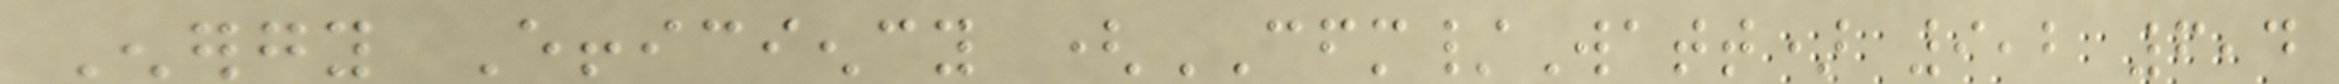Energy Efficiency (CFM/Watt) 9,2 6,4
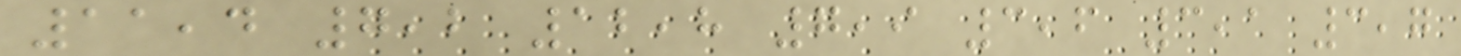11,4 7,2 12,8 7,9 3,6 3,1 3,7
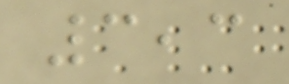3,3
